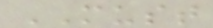MUST
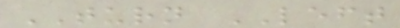TURN LEFT
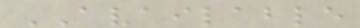AVAILABLE
